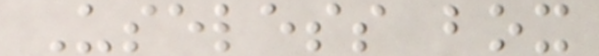Useless box
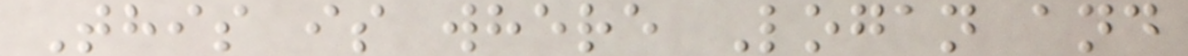This is where Logan and
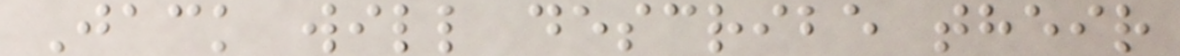Jack will describe their
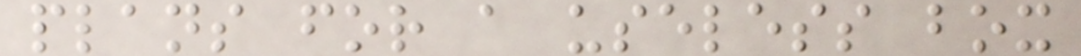plans for a useless box
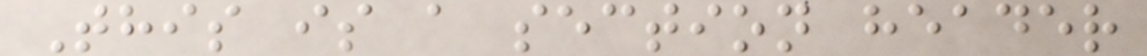This is a section header
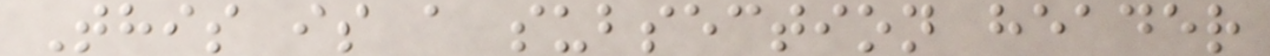This is a subsection header
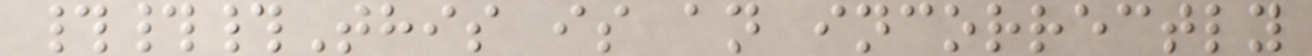###This is an incorrectly
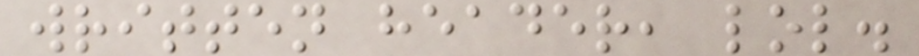written header, lol.
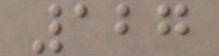127
